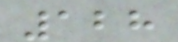128
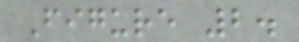Figure 2.
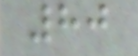80
